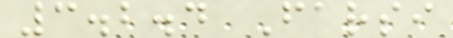3.2.4 Farsi
